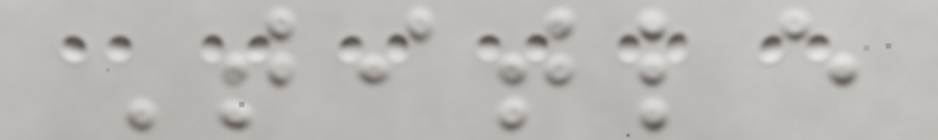Title
